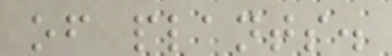of plants.
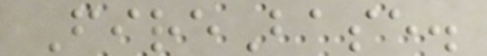FireBase.
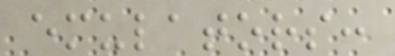emulators:
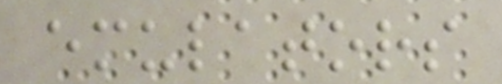emulators
